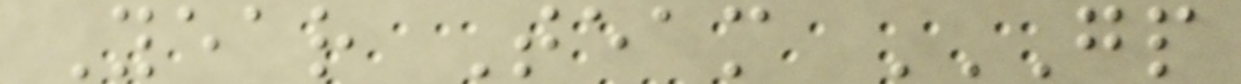Year Team GP
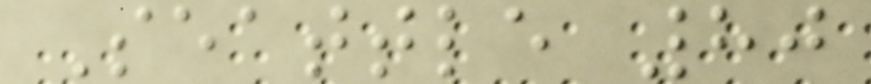Seattle 80
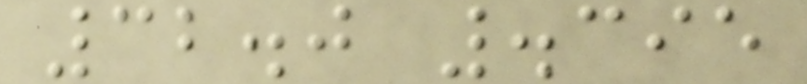32.0 .395
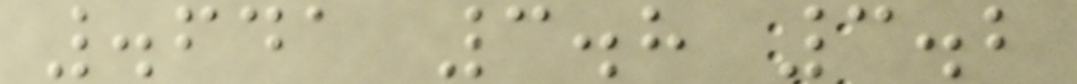.641 3.8 3.2
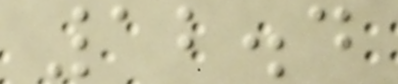12.4
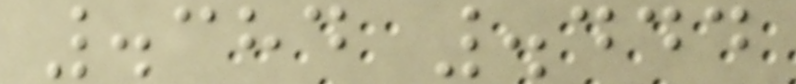.384 .444
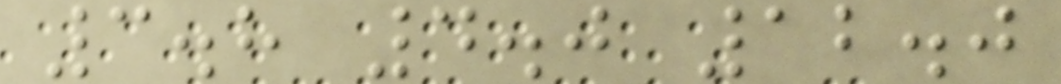3.8 4.0 12.0
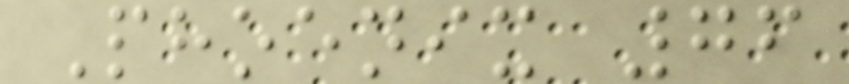Phoenix 76
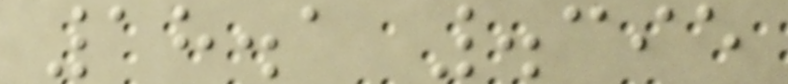18.1 .395
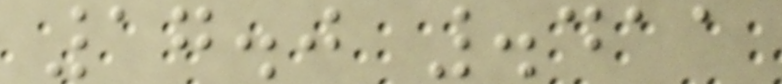17.0 .411
